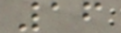16
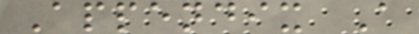Appendix A
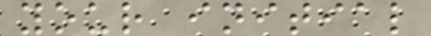your initial
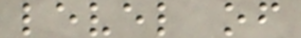level of
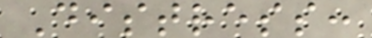Distress:
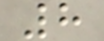8
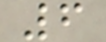6
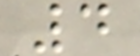4
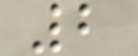2
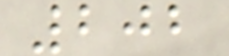202
